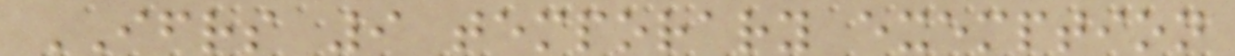IFRS 9 temporary exemption
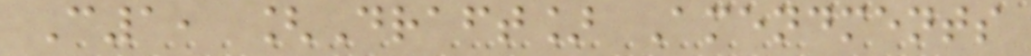C1, [Draft] Amendments
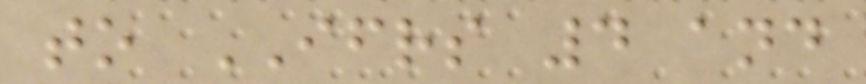to IFRS 4 and
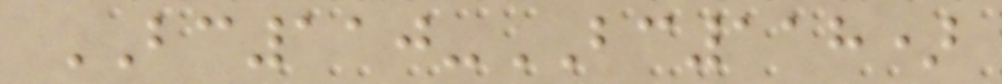BC110-BC118)
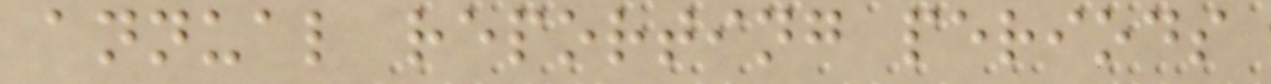annual reporting periods
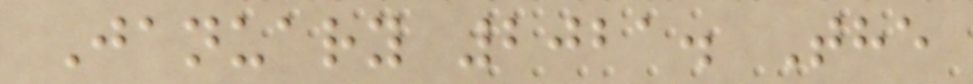January 2021. The
